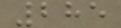285
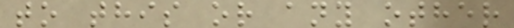to this or any other
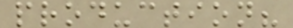production?
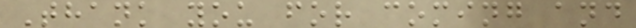Thank you for coming and
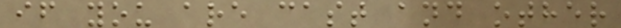if you are cast and other
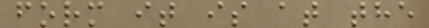form it is at the
